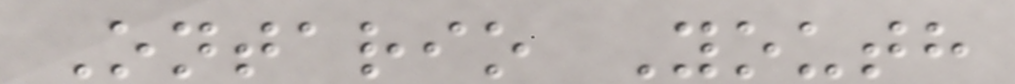Ontario Youth
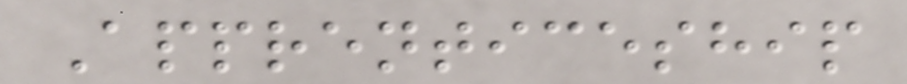Apprenticeship
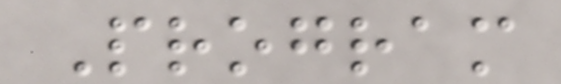Program
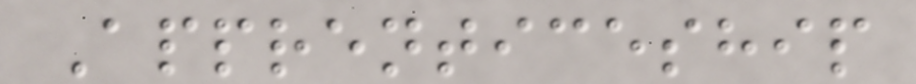Apprenticeship
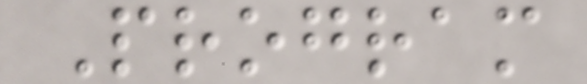Program
